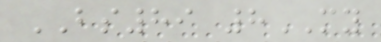BS89 8MY
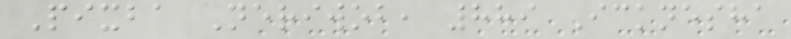Pixba Neriwob, 889 Icknesha
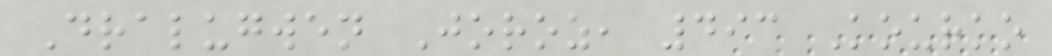Dralugwen Joroz, 493 Kourko
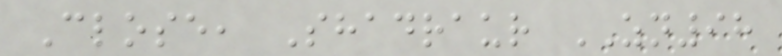Close, Shadraur ZN98
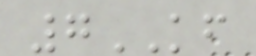7KF
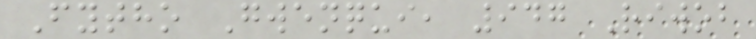Fytho Gwenqui, 947 Riwob
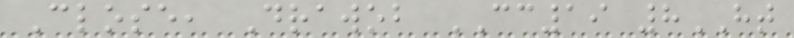Close, Drawob CC19 8HT
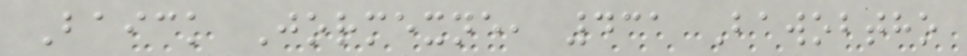Baick Jormexne, 431 Bawobtho
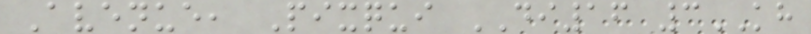Avenue, Pixqui DI16 3KH
